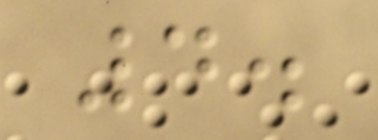4.
